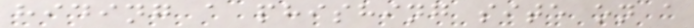hiding a phishing site on a
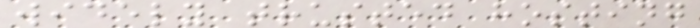widely trusted hosting
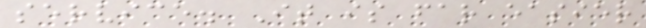service. It is far easier
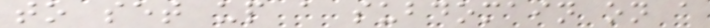to set up a subdomain on a
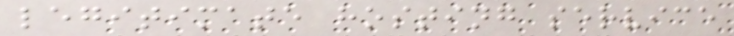legitimate hosting service
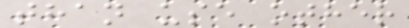than use other
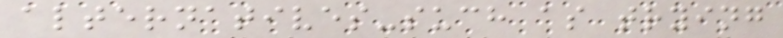alternatives-such as trying
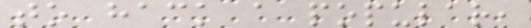to hack a popular,
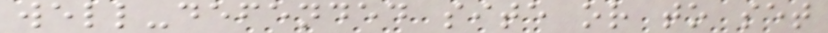well-defended site or to set
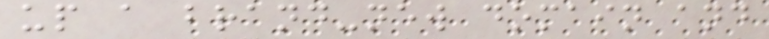up a brand-new domain and
